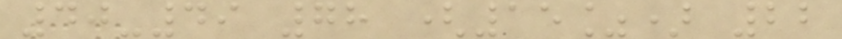40-49 78 (15%) 22
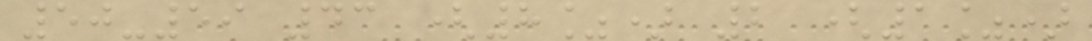50-59 43 (8%) 2 (1%)
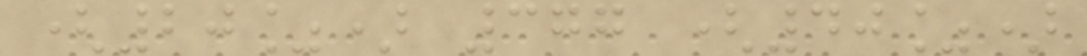(20%) 377 (40%)
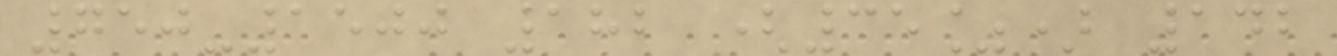750-1500 182 (35%) 142
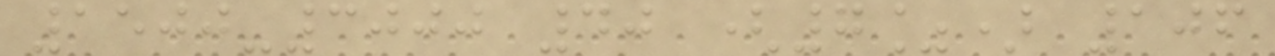1500-3000 40 (7%) 106
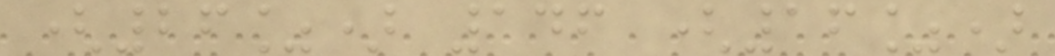(26%) 146 (16%)
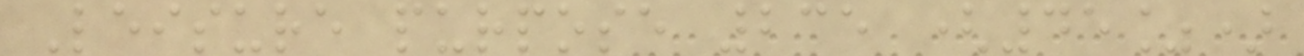Leisure purpose 235 (45%)
